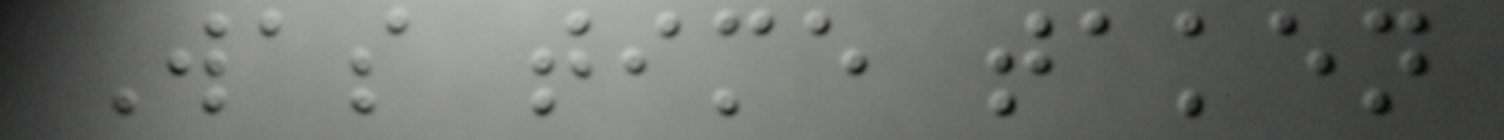Was time taken
